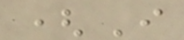(I
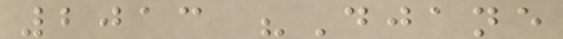2013 "Djane
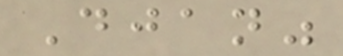Djan"
